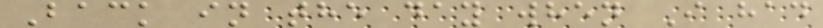Back in the day when I had
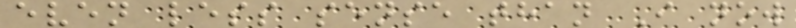even less sense than I now
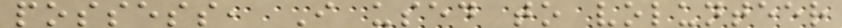possess, I used to volunteer
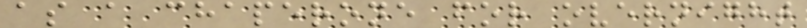as a chaperone for overnight
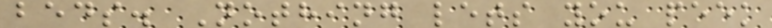beds. Nothing lets you peek
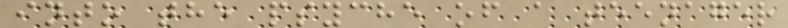into the psyche of a teenager
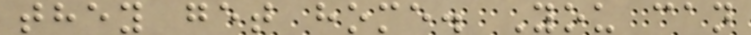they get home. You can
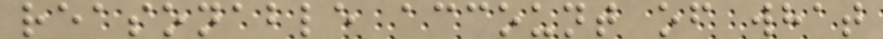reasonable account of what
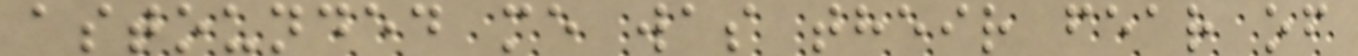astounded me was their fear of
